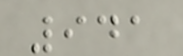941
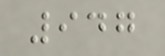947
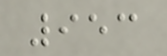953
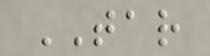TAR
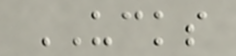UCKS
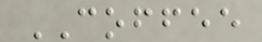COFFEE
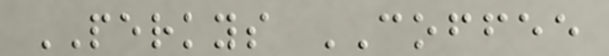PERKYS COFFEE
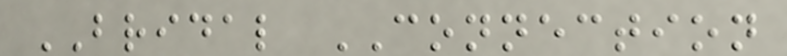BRIDAL CONNECTION
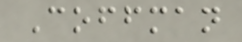Coffman
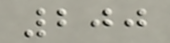200
